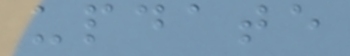update
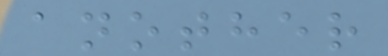another
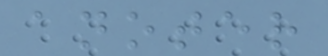anoter
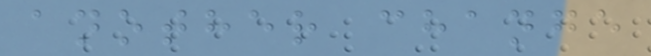another change
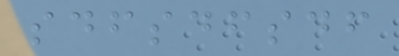sdfsdfsdf
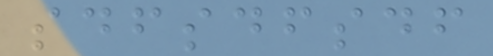sdfsdfsdf
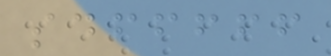sdfffff
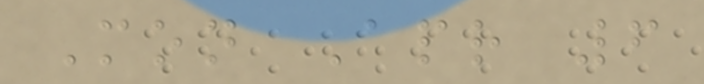Mon Apr 6
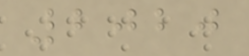2020
